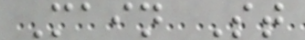Main St
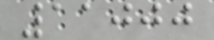11000
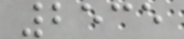2535
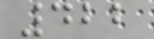422
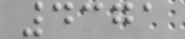4371
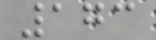173
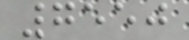7550
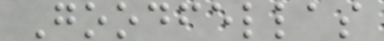Goodfellas
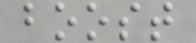boost
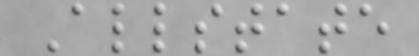Allstate
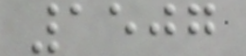1507
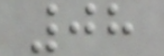08
